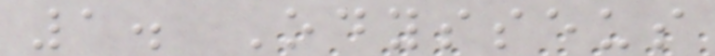1. Odysseus
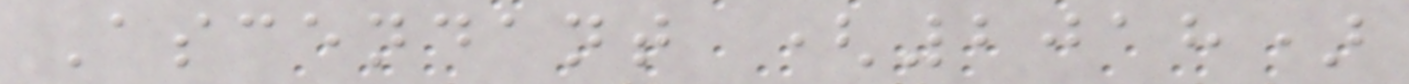Ascendant (2018)
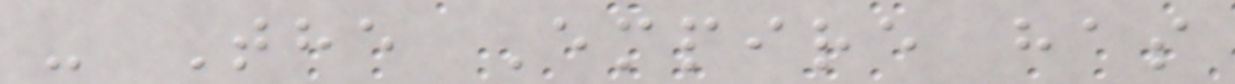- The Empire has
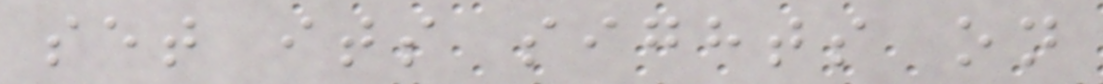set its sights on
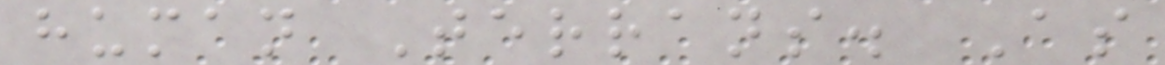human Terrans. As
